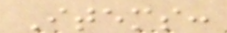Items:
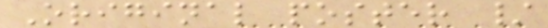Original poster /
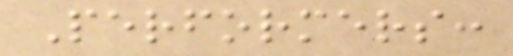Performers:
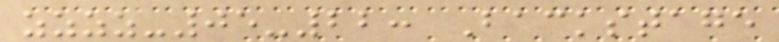zzzz-05-22: Backstage
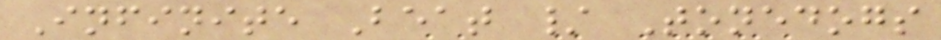Infinite Beat / Tonedogs
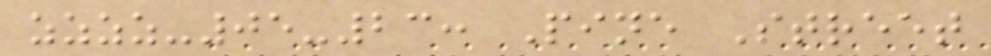zzzz-05-23: Pine Street
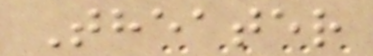Theater
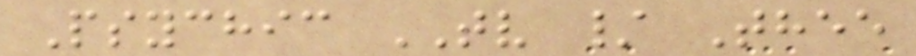Psychic TV / Thee
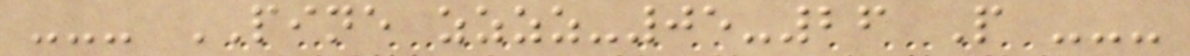--- PINE zzzz-05-26 P ---
